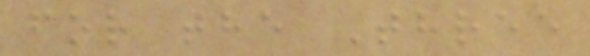for the Three
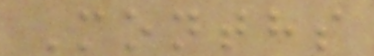Months
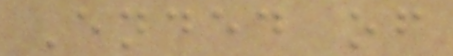Ended of
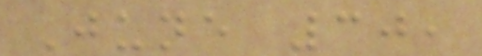June 30,
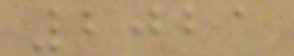2021
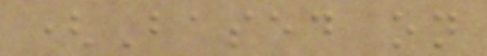(Based on
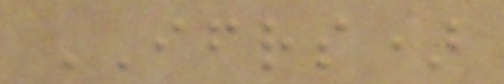IFRS)
